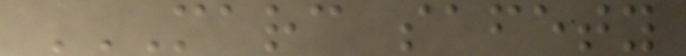MARC SAFETY
